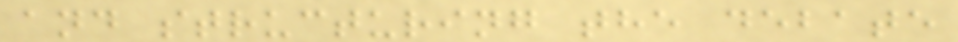and structuring the debate
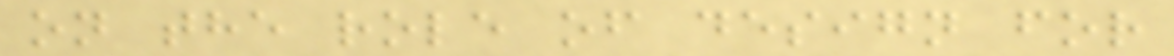on the role of design for
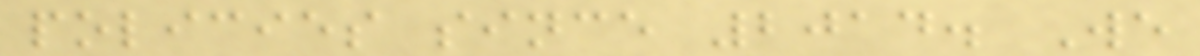policies since 2014. We
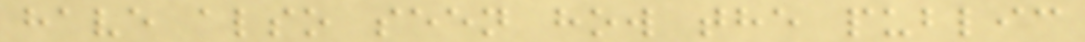have also seen how the public
